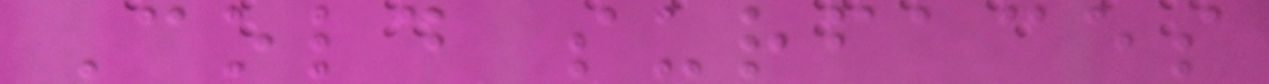Cold surfaces
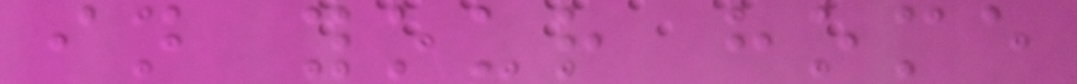in your home
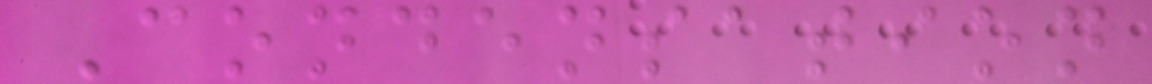Condensation
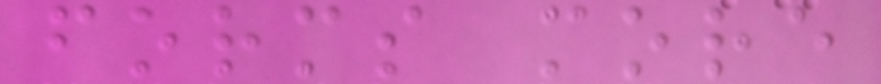forms more
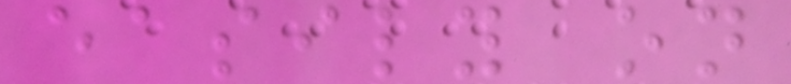easily on
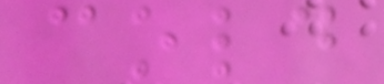cold
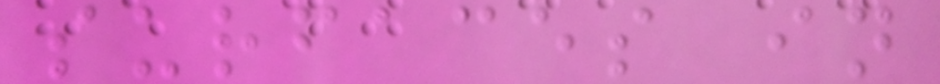surfaces in
